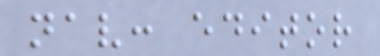nav: editor
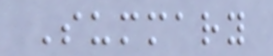Summary
